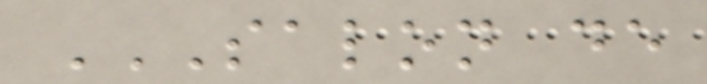SALON DE
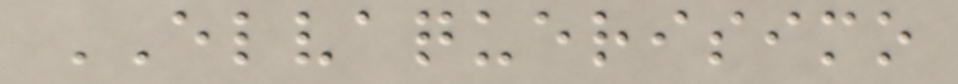ELVAQUERISIMO
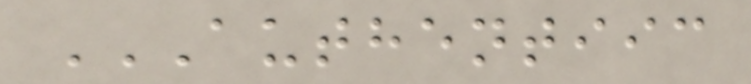AUTHENTIIC
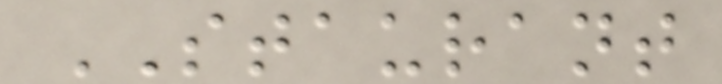STAURANT
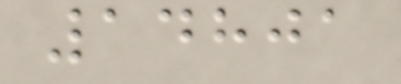14801
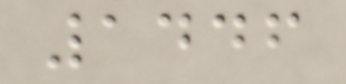1446
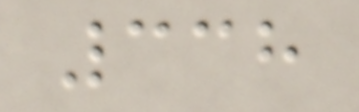338
